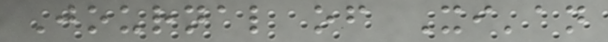Journal of Xi'an
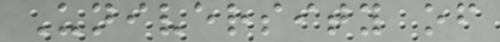University of
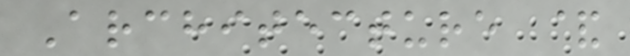Architecture &
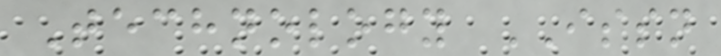Technology ISSN
